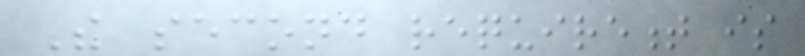The second requirement is
